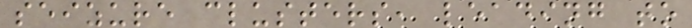seizure clusters, leading to
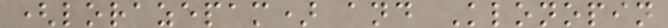(lorazepam) and Klonopin
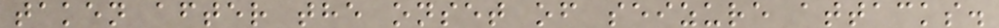taken after the onset of seizure attacks.
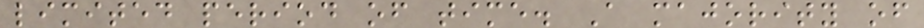limited period of time. A majority of
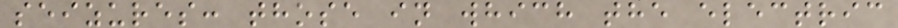seizures: those in which the electric
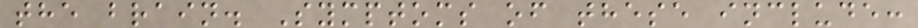the brain. Symptoms of these include:
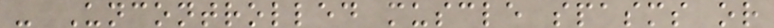- Uncontrolled muscle spasms or
